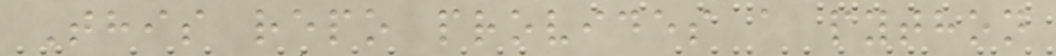This repo provides a python
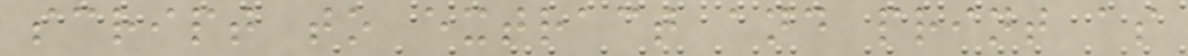script to extract and print as
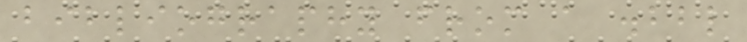bibliography from a .bbl
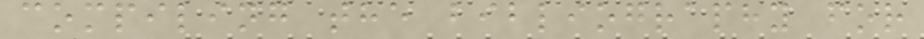compiling the bibliography for
